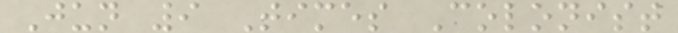Jun 9 Times Colonist
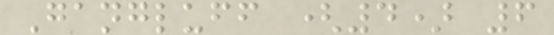Gangluff (4) 6
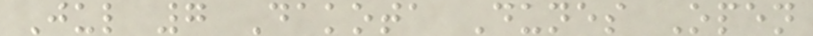Jul 7 Dakota Dunes Open
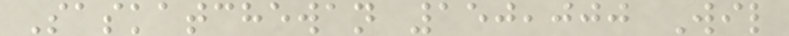Saskatchewan 150,000 Wil
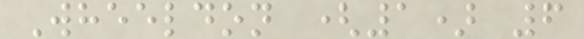Wheeldon (1) 6
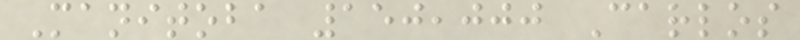Manitoba 150,000 Carlos
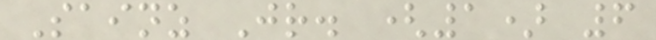Sainz Jr. (1) 6
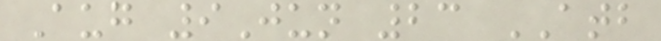Aug 9Jun 23 ATB
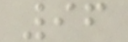96
